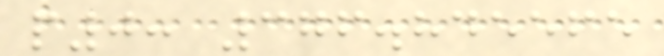p0: 376.845565
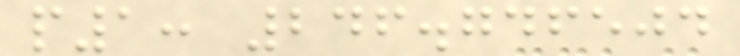p1: 246.746504
